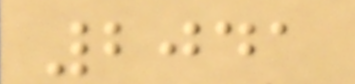2041
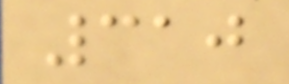310
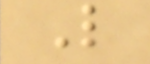L
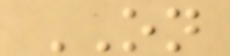ON
